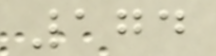174
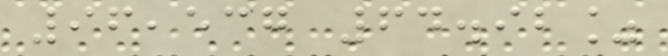96,537 64.92%
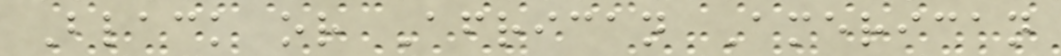Black or African American
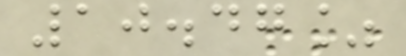10.47%
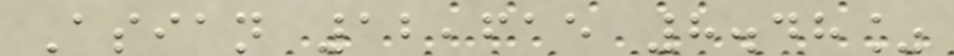Asian 12,615 8.48%
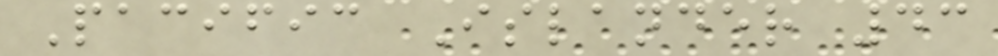Pacific Islander 43
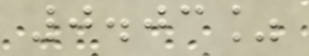0.03%
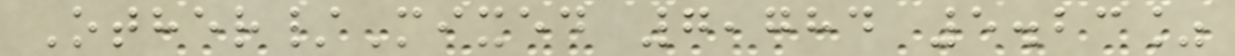Other/Mixed 7,784 5.23%
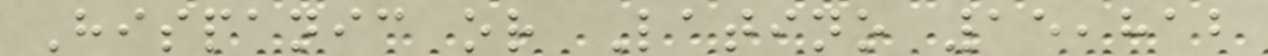Hispanic or Latino 15,812
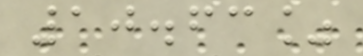10.63%
